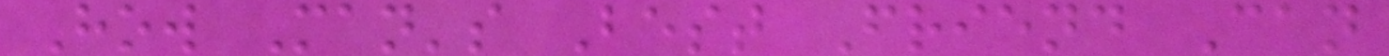How Man's Best Friend Can
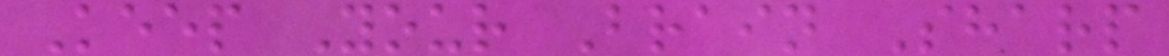Keep Your Brain Sharp
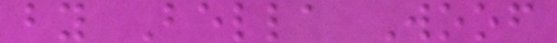by Bella Woof
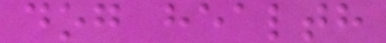dog health
